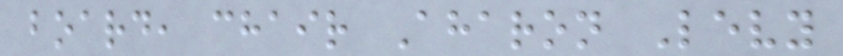board, chair Aharon Levy
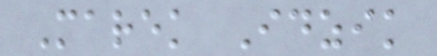Marek Idzik
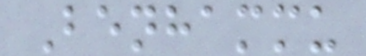Benhammu
